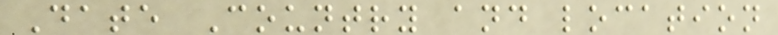Date Country and location
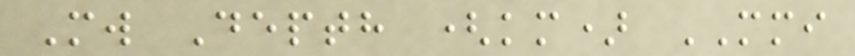Mw Depth (km) MMI
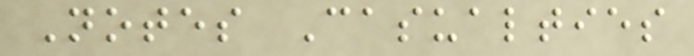Notes Casualties
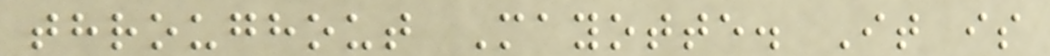throughout Mayotte. It is
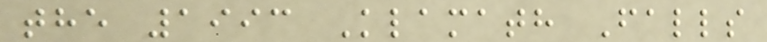the 1993 Klamath Falls
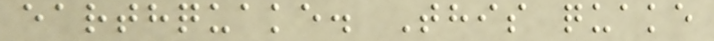earthquake. This quake
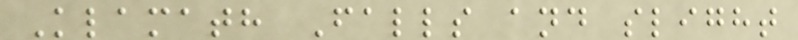Klamath Falls and slight
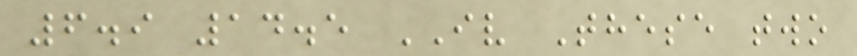6.9 14.5 IV These two
